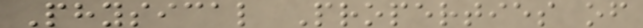Physical Properties of
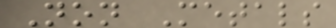Non Metals
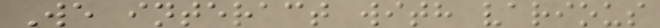We interact with various
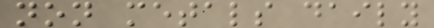non metals daily
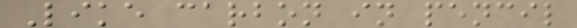Like carbon in pencil
